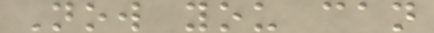Now you can
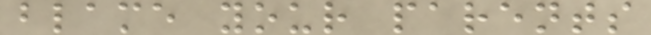blame your parents
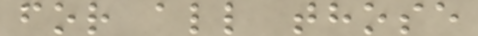for all those
